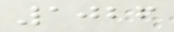1026
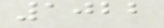1022
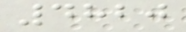4820
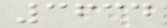3634
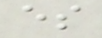es
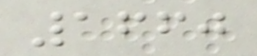1660
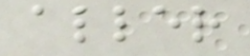aller
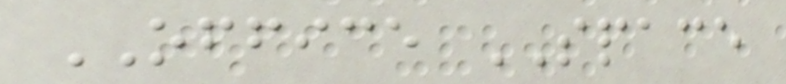OFFICE SPACE
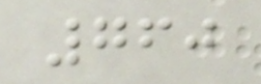760
